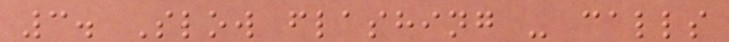3. Slow flashing - calls
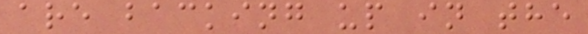are backing up in the
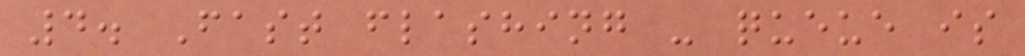4. Fast flashing - queue is
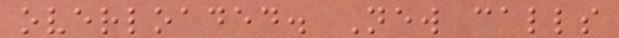overloaded. New calls
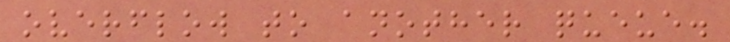overflow to another queue.
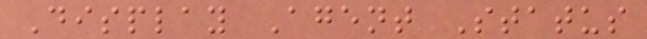Display Agent Status
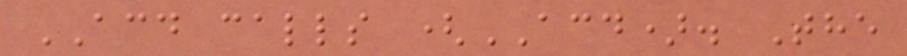ACD calls (ACD). The
